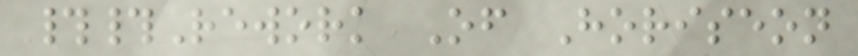##Rework Of Horiseon
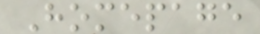Homepage
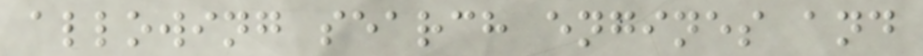allowing search engines and
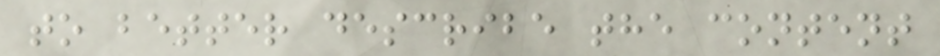to better describe the content
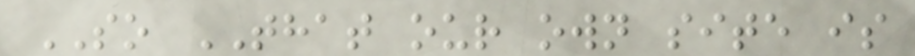SO THAT our own site is
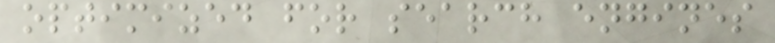optimized for search engines
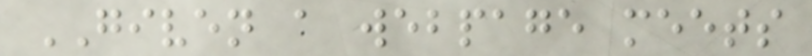GIVEN a webpage meets
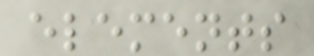elements
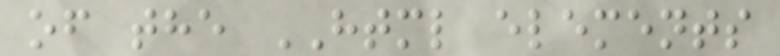of the HTML elements
